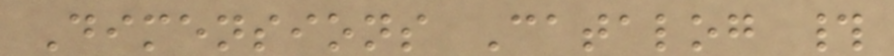Dimensions Catalog #
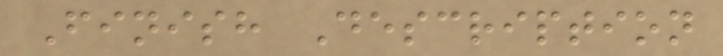Finish Description
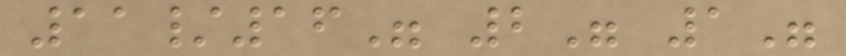11/16" 2" 1"
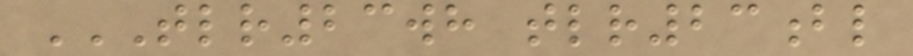TLR23WH TLR23BL
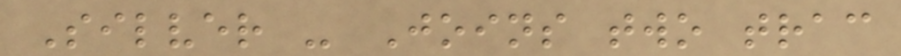Silver - Joins two trac
